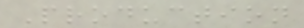Production
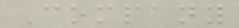Company
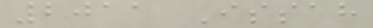2011 Issah
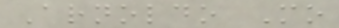Arnoldo Mo
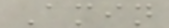Amin
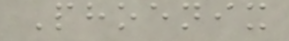Phoenix
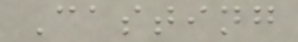Casting
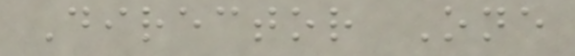Director One
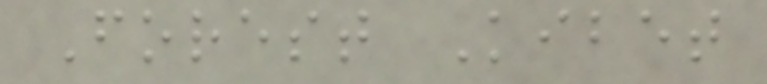Forest Kibet
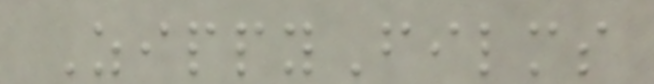ZippyFilms
